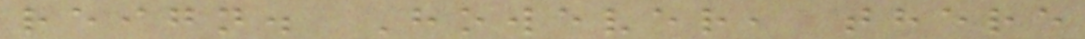reign. However, there
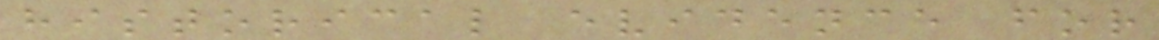historical evidence for
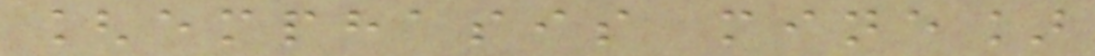[emphasis mine]
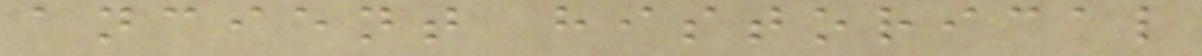ancient historical
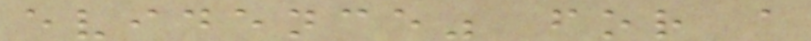evidence" for a
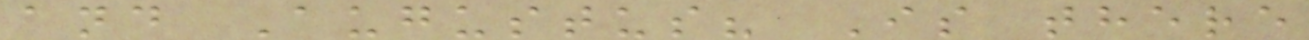and Augustus? Is there
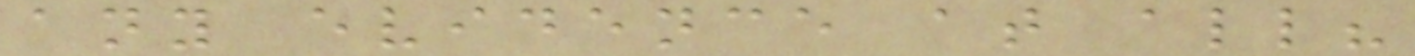any evidence at all?
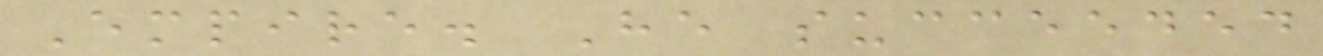Empire. He succeeded
